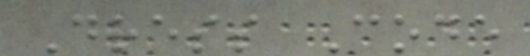Dress Code
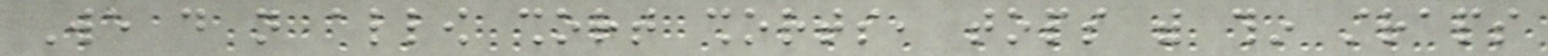We do not allow short shorts, tops with thin straps
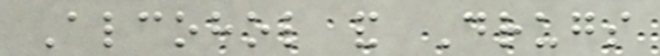Alcohol and Drugs
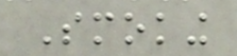Smoking
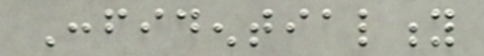Confidentiality
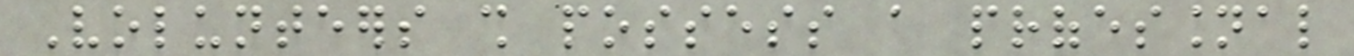Volunteers shall possess a professional
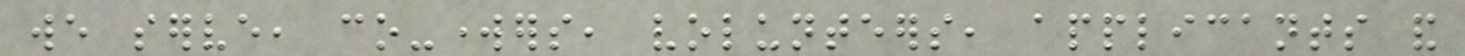we serve, co-workers, volunteers, applicants and
